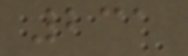231
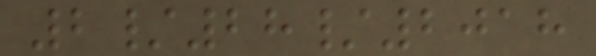2/28/2018
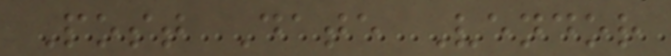Post Date Vendor
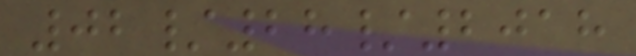02/28/2018
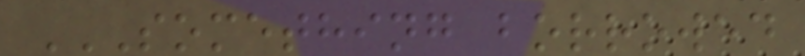SOMETHING BORROWED
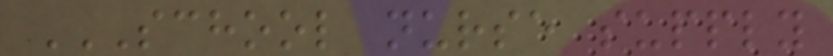SCHOOL NURSE SUPPLY
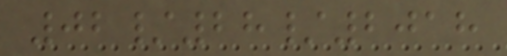02/28/2018
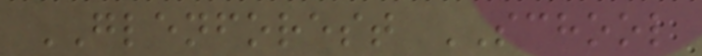GLENFOREST SCHOOL
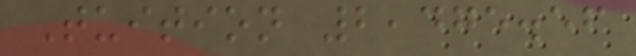Tuition 2,475.56
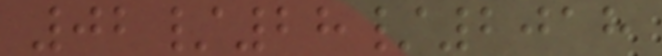02/28/2018
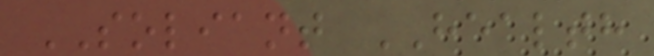SOLIANT HEALTH
